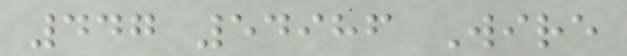447 54986 Wire
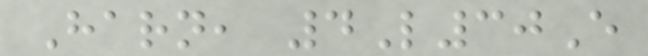Harn, 4L30E
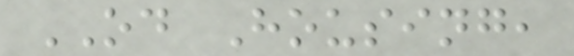OD Housing,
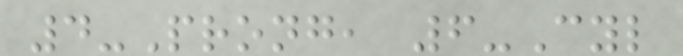4-Prong, 6-Cyl
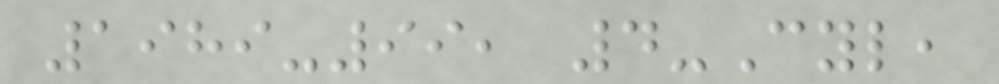1989-99, 4-Cyl,
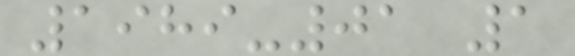1989-01 1
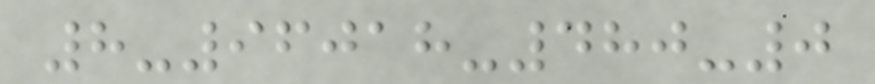8-96018-480-0
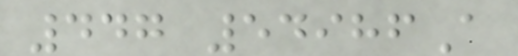447 54986A
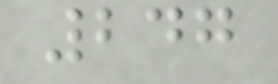247
